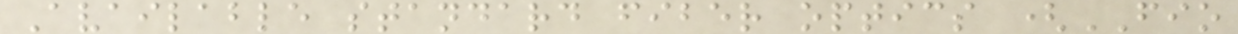Available standard fiber optics (FIO
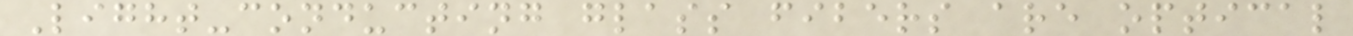Light-conducting glass fibers are optical
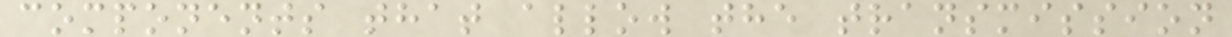components that allow the transmission
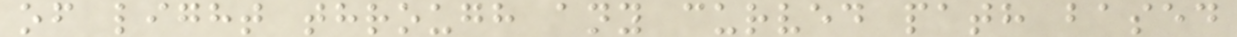of light through any curved path based
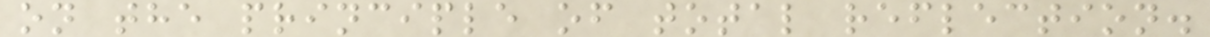on the principle of total reflection.
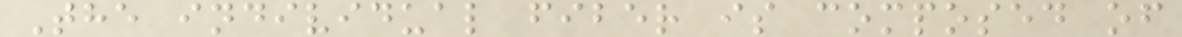The individual fiber is composed of
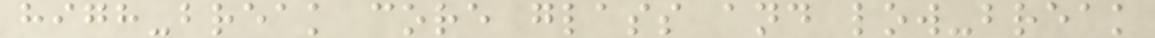high-break core glass and low-break
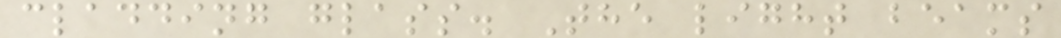cladding glass. The light beams
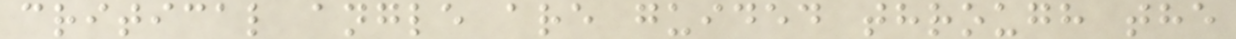critical angle are guided through the
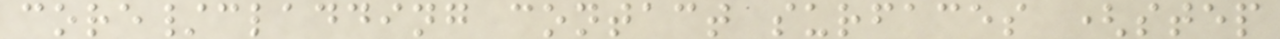core/cladding contact surfaces (step
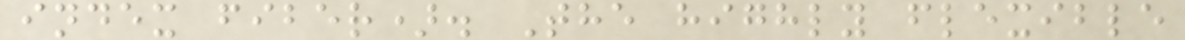index fiber). The highly flexible
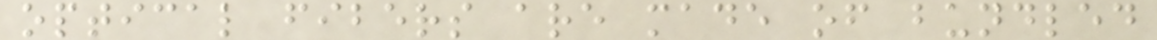optical fibers are made of bundled
